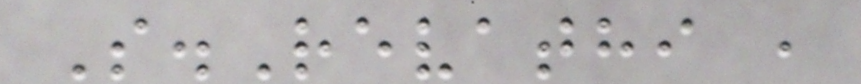S.Revathi ,
